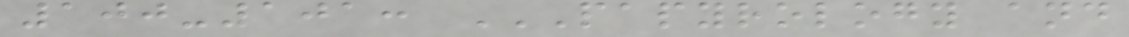100-101: PAPYROLOGY AND
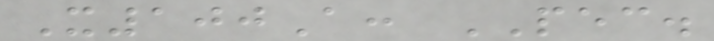X100A: PEC.
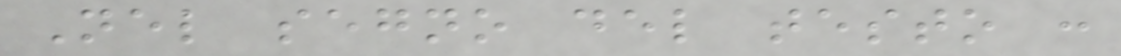Nel segno del testo :
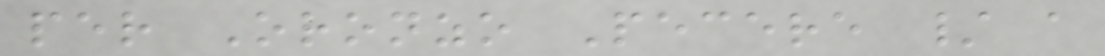per Oronzo Pecere / a
